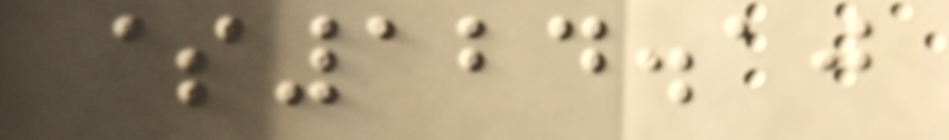$124.10
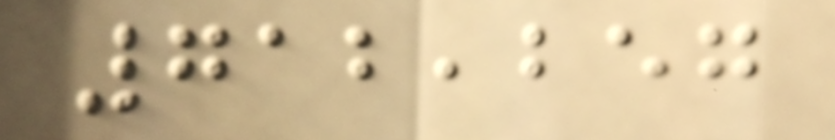712,257
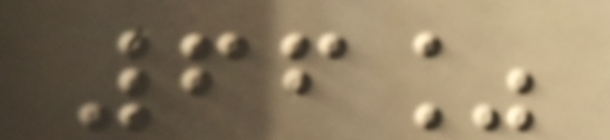66%
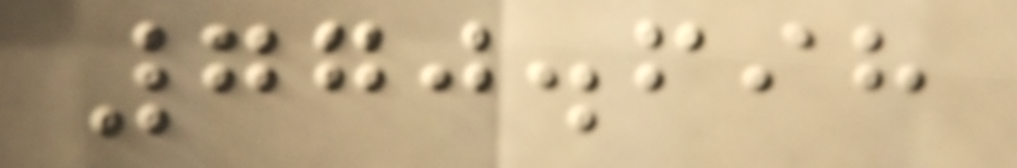770.698
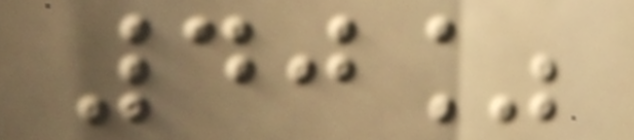40%
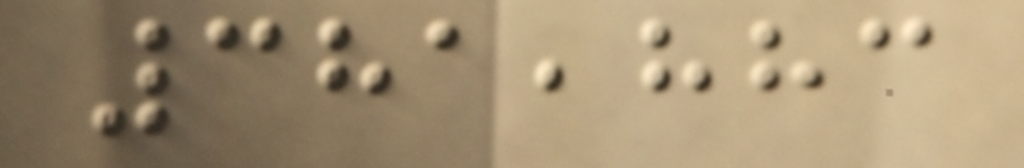381,883
